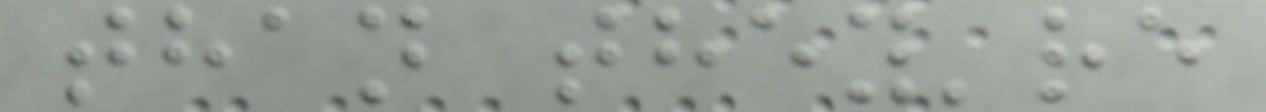than they're
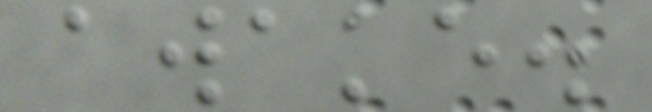awake.
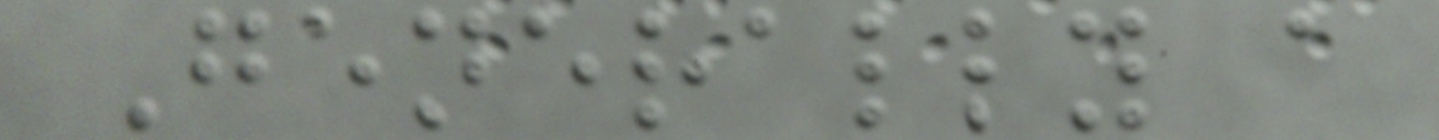Generally a
